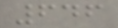646
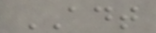ADT
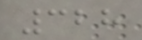328
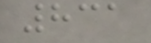831
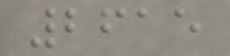2615
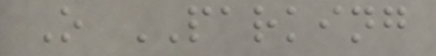O PARKING
